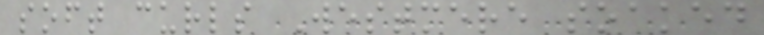soft curls Westmere soaked
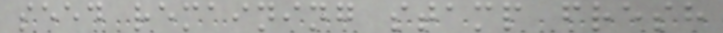seed remaining stamp fresh
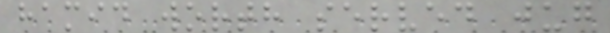hamid worth served jug
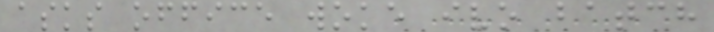asks office woke ivo batch
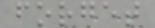forget
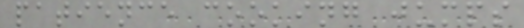patience cooking jumps
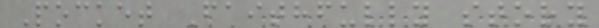Pocket Faithfully story
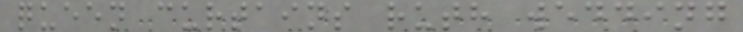queen curtains ruth wedding
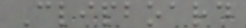Clipboard
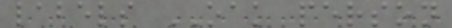labels OAK person
